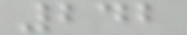242
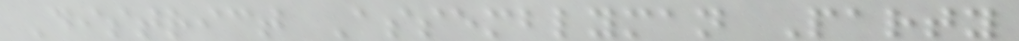District Assemblyman Party
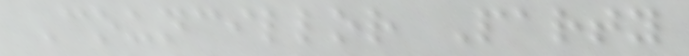Councillor Party
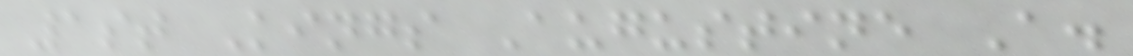1st Kings Augustine A.
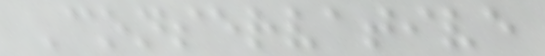Conservative
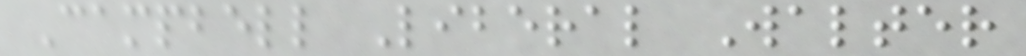Campbell Liberal Walter
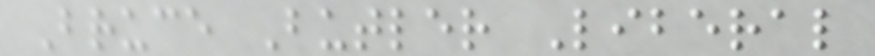Bruce Butler Liberal
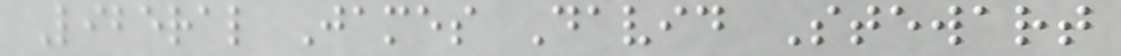Liberal James David Stewart
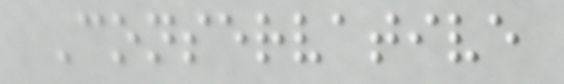Conservative
